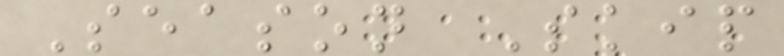Season Skip
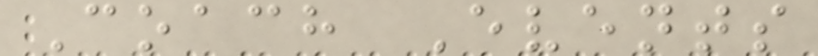Coach Events
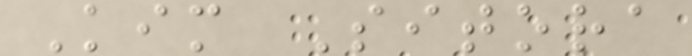Kim Sitora
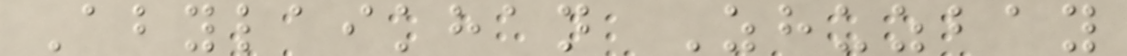Abylaikhan Zhuzbay
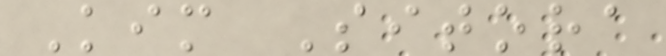Kim Sitora
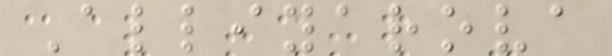Alliyarova
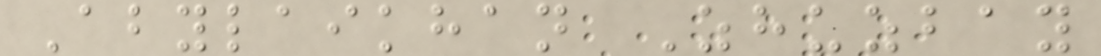Abylaikhan Zhuzbay
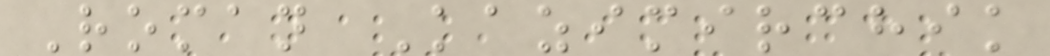Roman Kazimirchik
